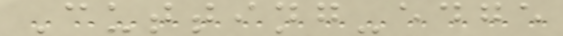Cutting-edge
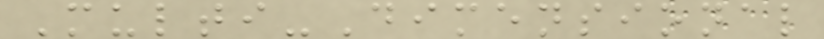Multi-Dimensional
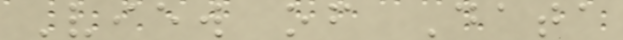View of Data
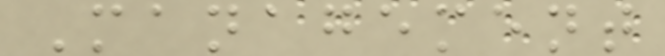Management
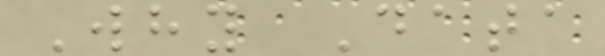Why Data
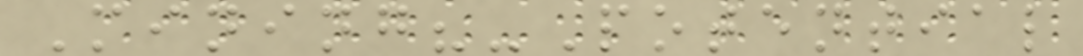Mining?-Potential
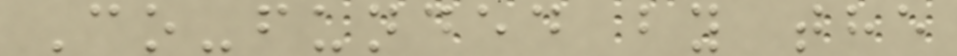Co-funded by the
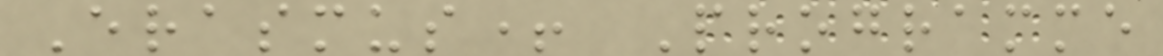Erasmus+ Programme
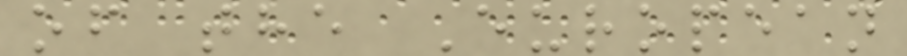of the European
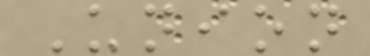Union
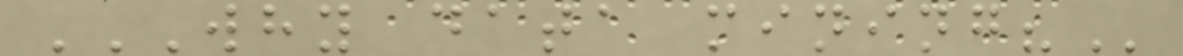WHY DATA MINING?
